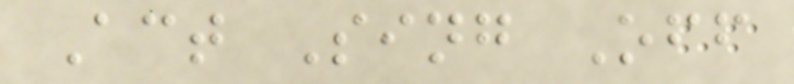Act Sing Off
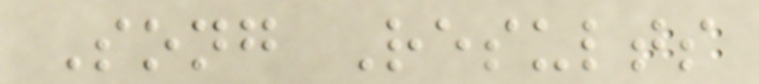Song Results
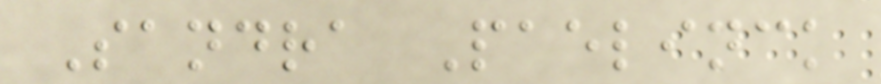Sandra Paelinck
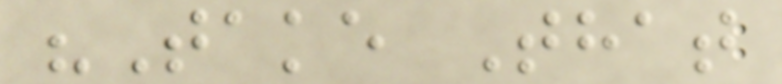"Take That
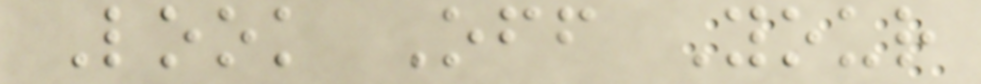Look Off Your
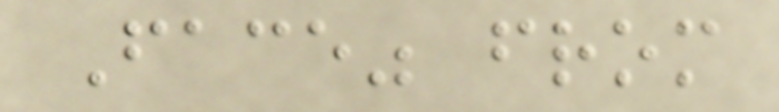Face" from
